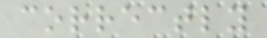correctly
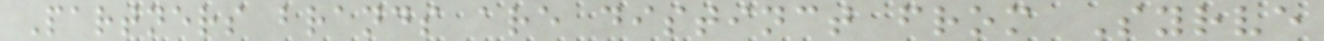Partners brands are distinct from Syrve
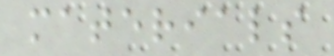materials
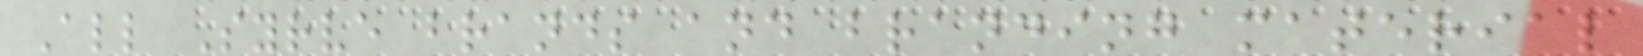All Syrve brands and branding material
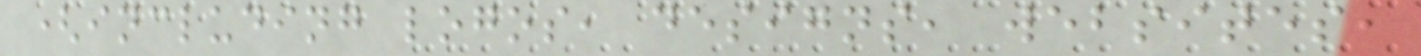(including logos, designs, websites,
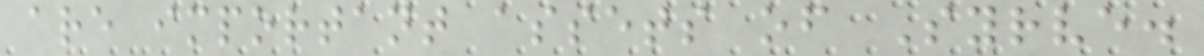are important assets of Syrve.
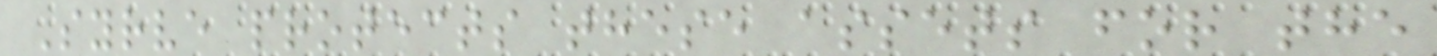Syrve protects these assets for the
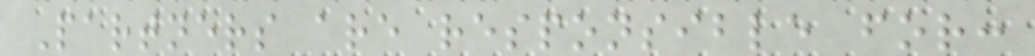Partners are responsible for:
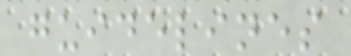guidelines
